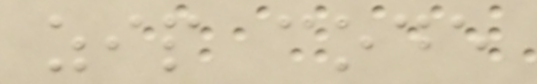zip code
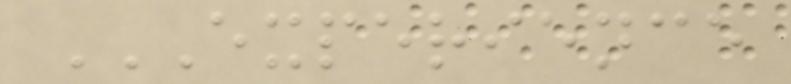EXPERIENCE
